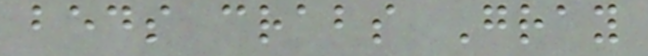beds crabs Gray
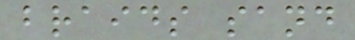braids sand
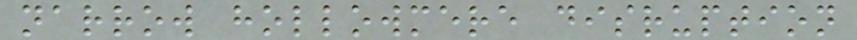narrow hollowmere disruption
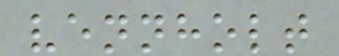vennholt
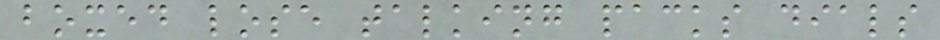boxed lose talking packs dials
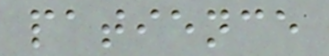patience
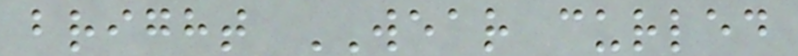bright WEAR curled
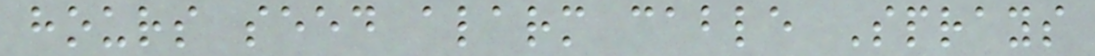hours seed alarm cable Sprays
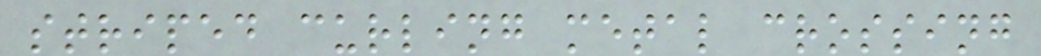striped curling metal crossing
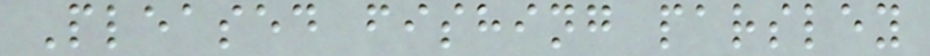Pleased fishing parsley
